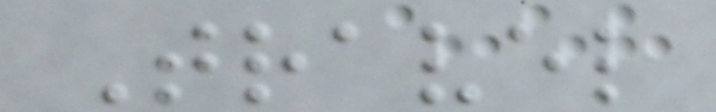Travel
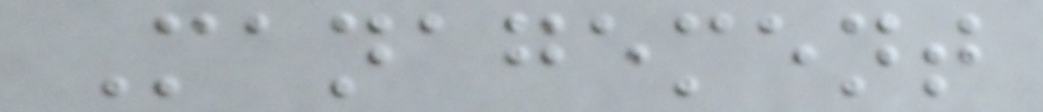Management
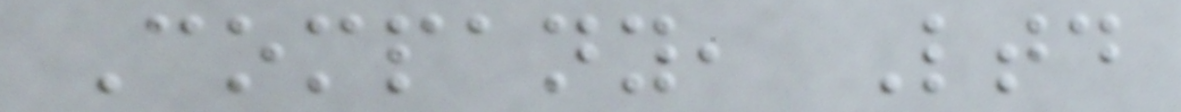Company, Ltd
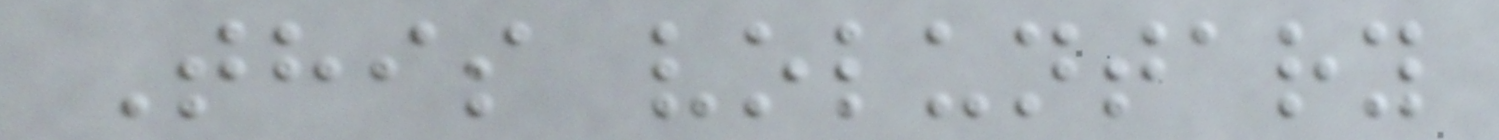This voluntary
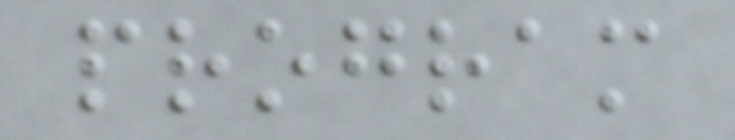program
